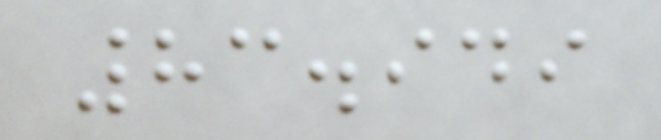83.949
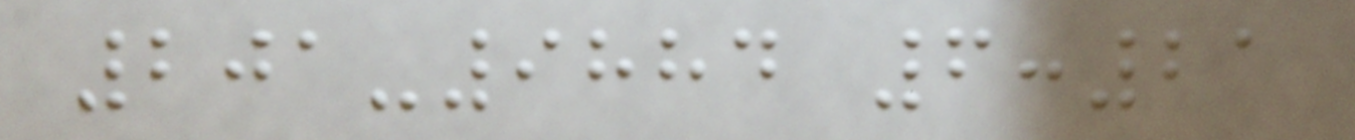201-9884 6:21
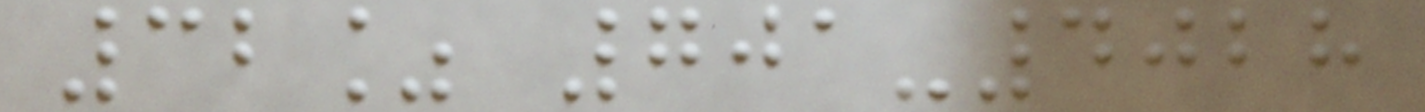32% 701-4028
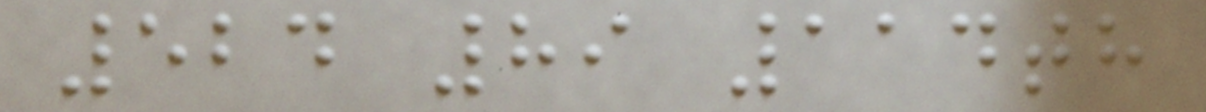524 89 114th
